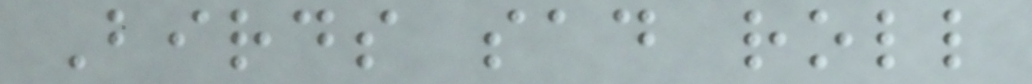Birds sad roll
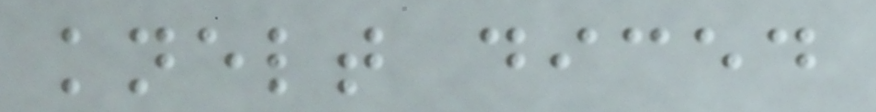knelt diced
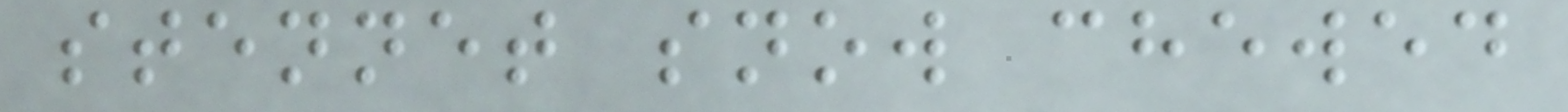stennet snow chewed
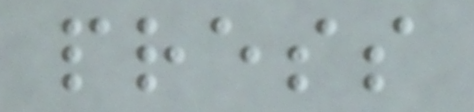press
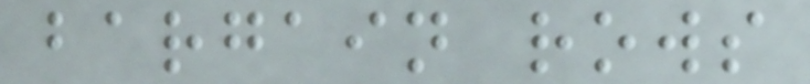bargain rows
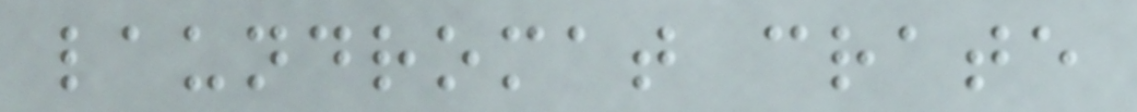laundromat crate
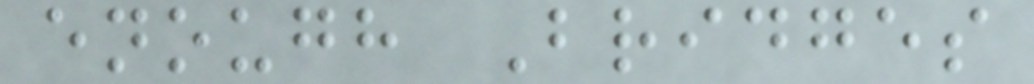enough Bridges
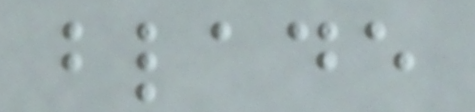blade
